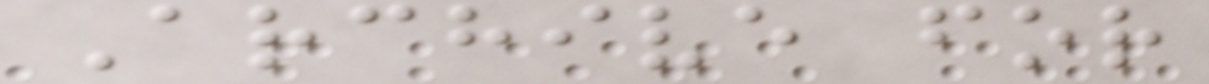Archive for
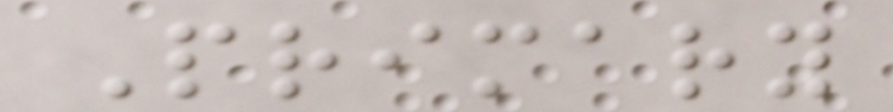Primary
